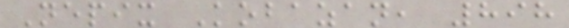Nepix Kobazan, 898
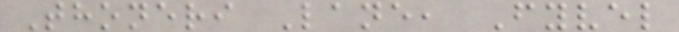Thoneri Lane, Fyvel
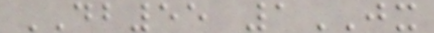DB55 1JX
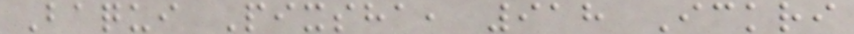Baqui Pixsha, 918 Ickri
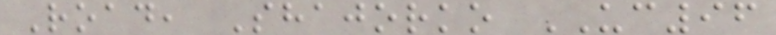Road, Shajorko UC96
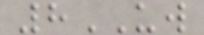8UW
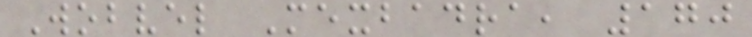Wobvel Mexbadra, 170
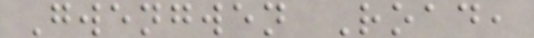Gwengwen Road,
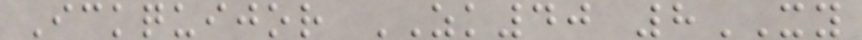Ickquijor ZK40 8XY
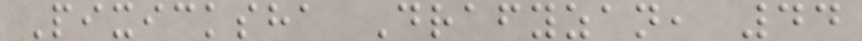Pixicksha Drafyzan, 44
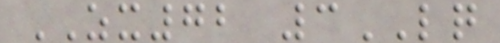ZX72 3LQ
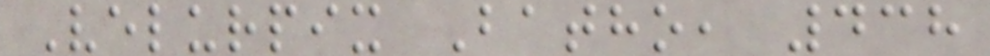Velurpix Batho, 438
